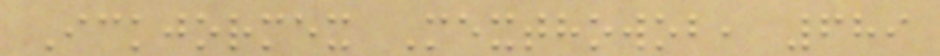Ickjormex Mexthowob, 689
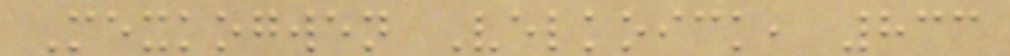Mexkogwen Velkoick, 833
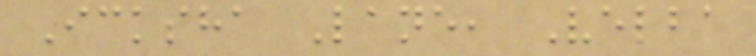Icksha Lane, Velba
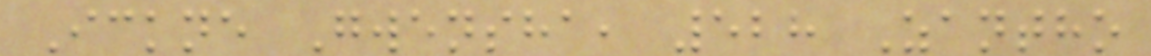Ickne Gwensha, 528 Zantho
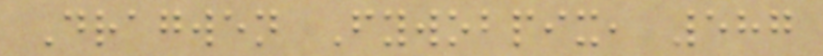Dragwen Fywobpix, 587
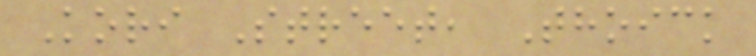Kori Street, Thoick
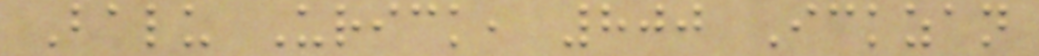Balu Urick, 800 Ickzan
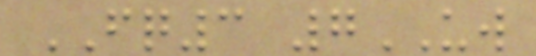FQ3 7UW
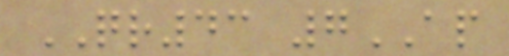QR43 7AP
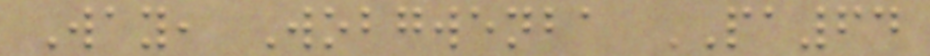Way, Wobgwenba PA64
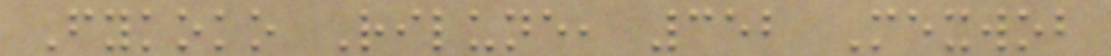Fykoko Rilune, 352 Mexwob
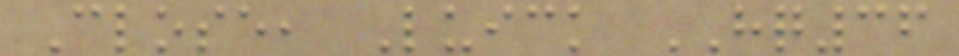Close, Luick HQ36
